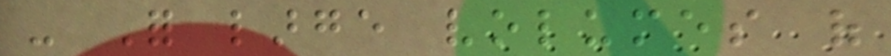- For large volumes of
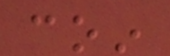coin
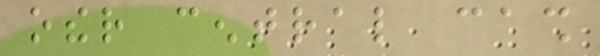other central cash
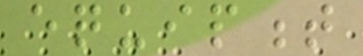equipment
